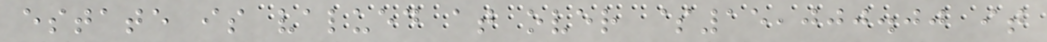estate is valued at over $15,000.00 it
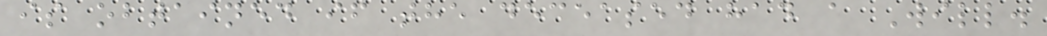is obtained if the deceased had a Will.
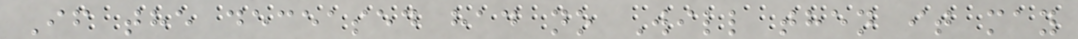If the deceased had no Will then it may
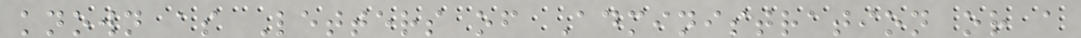known as Letters of Administration or a
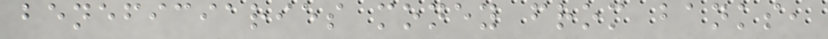beneficiaries money from banks,
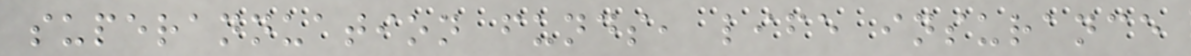superannuation funds, life insurance
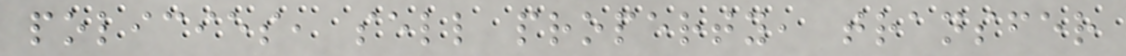policies, sell property, transfer
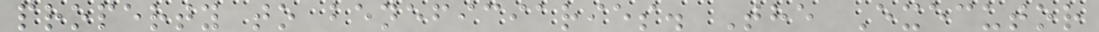property to beneficiaries. The Executor
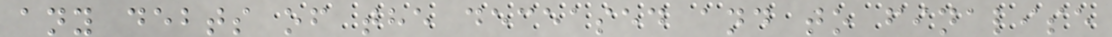any debts of the deceased and to finalise
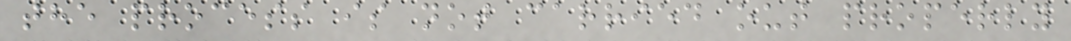the process is not carried out properly
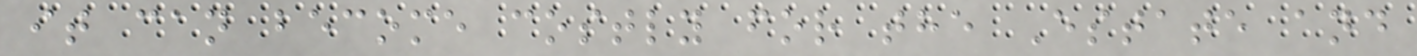it can become costly for the Estate and
